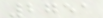2751
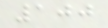100
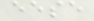eese
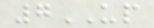7UP
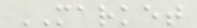MARKET
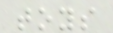toys
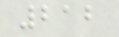212
